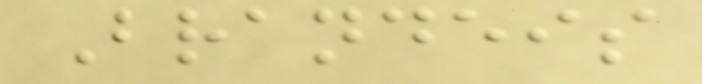Brandeis
